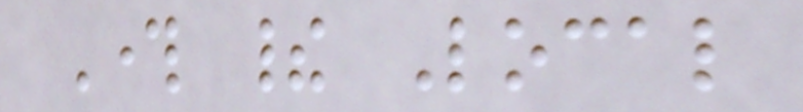Through their Local
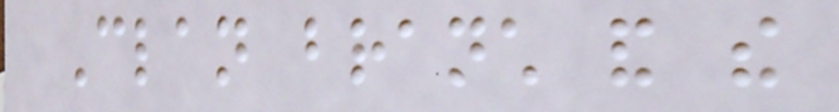Clan branch and the
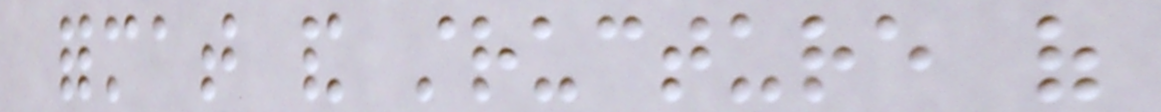format and structure of
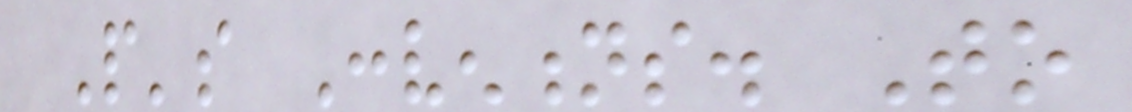People's Conventions. To
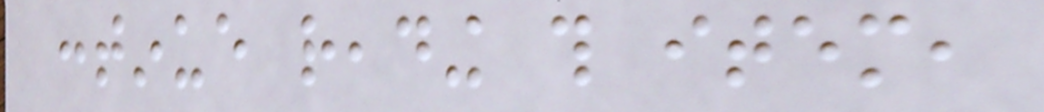continue reading this item,
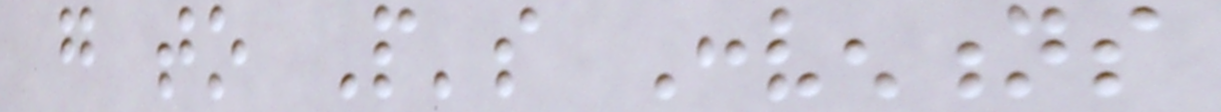go to People's Conventions
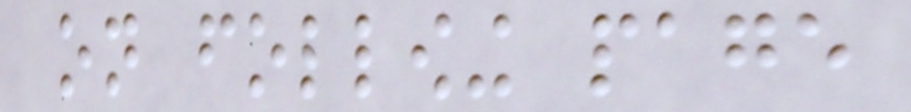on following page
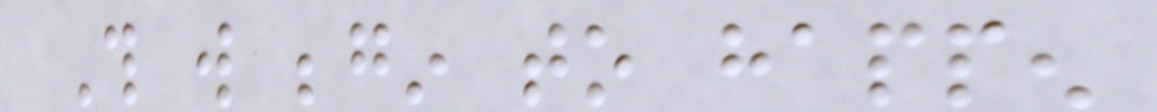This will begin to happen
